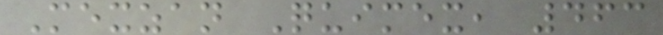Mexzan Quimex, 463
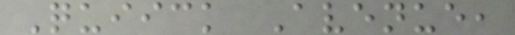Quiick Avenue,
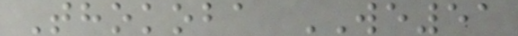Thokoba WE51
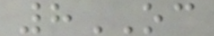8OC
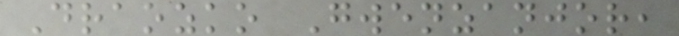Draozko Gwenzanjor,
